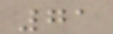71
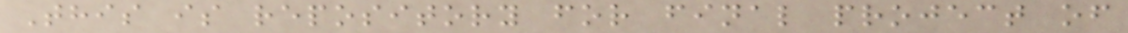This is repository for final project of
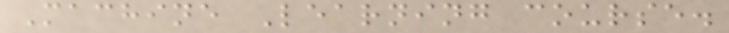Machine Learning course.
